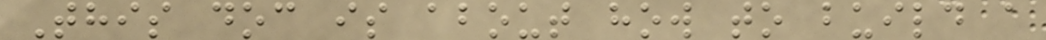This doc is about how to build a
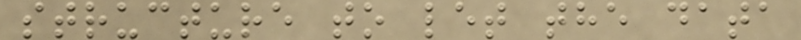structure to let the data
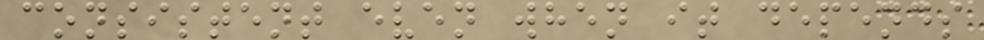consistent even when it depends
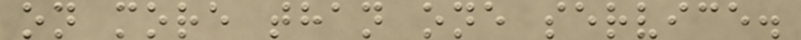on more than one service.
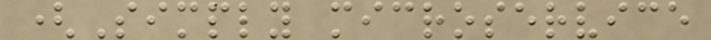(Simply microservice
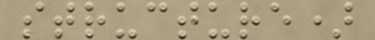structure)
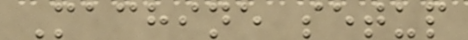Machine setup
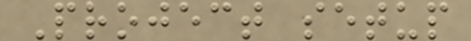Project setup
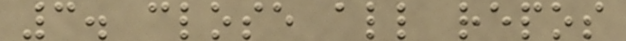3. close all repos
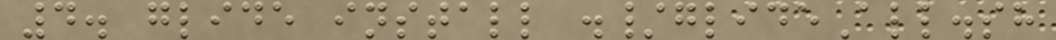4. glide install ./glideAll.sh
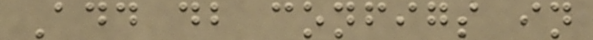Add db configs in
